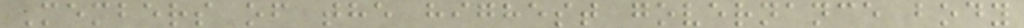Members of the highest governance body
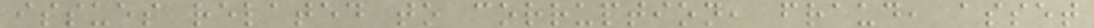issues related to corruption, fraud, asset
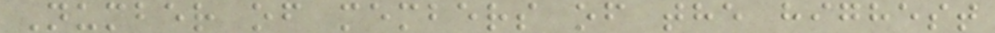Number of members of the highest
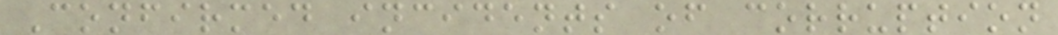Confirmed incidents of corruption
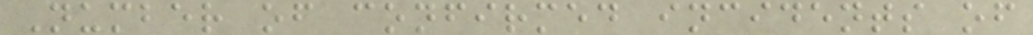Number of confirmed incidents of
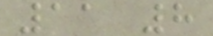11 8
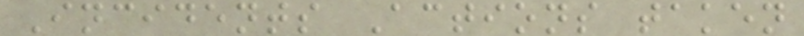Incidents Actions taken
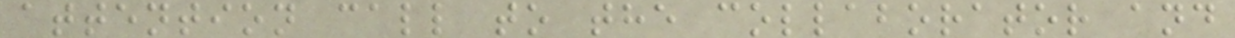attention call to the collaborator and
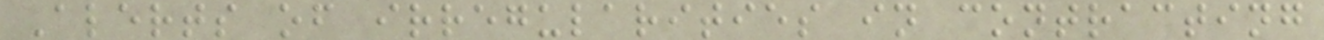Alerts of irregularities in contracting
